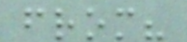from?
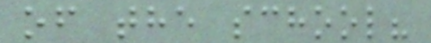of the school?
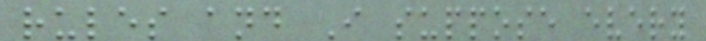rules and I suppose every
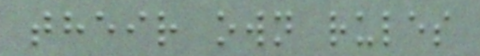their own rules
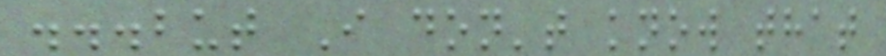...but I don't know that
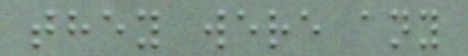they were any
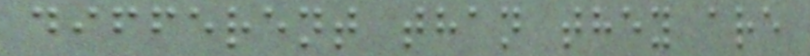different than they are
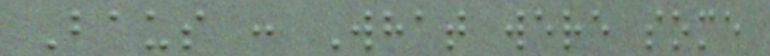Baus : What were some
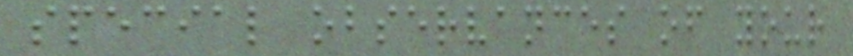special observances of your
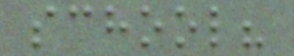school?
